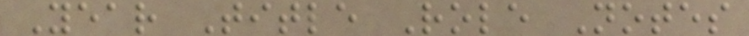Year Title Role Notes
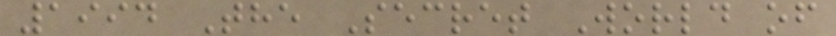1994 The Secret World of
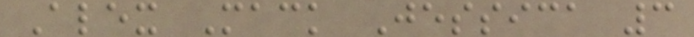Alex Mack Jessica 3
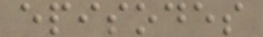episodes
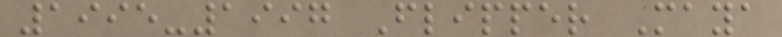1995-1997 Flipper Maya
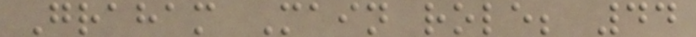Graham Main role; 44
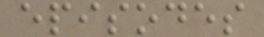episodes
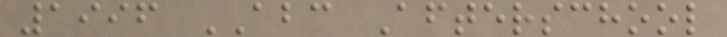1996 ABC Afterschool
